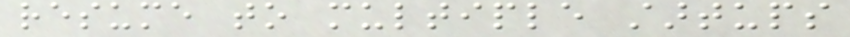resume to multiple startups
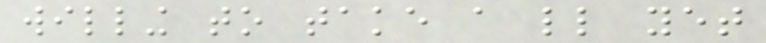willing to take a little yet
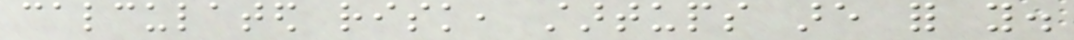calculated risk, startups are for you.
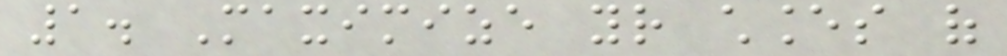1. Maximize your chances of
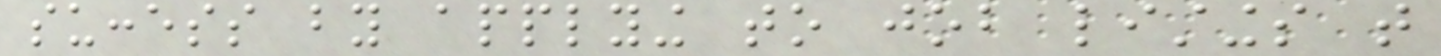success by applying to job listings that
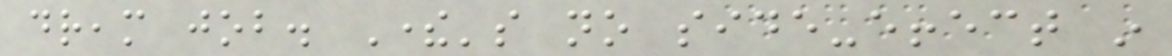dream job. There's no side-effect in
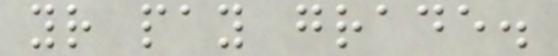your pay grade.
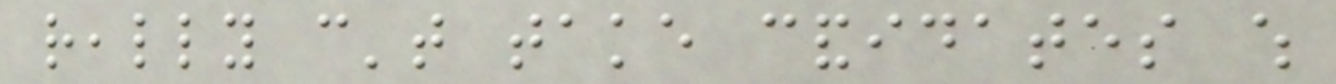really can't take candidates which
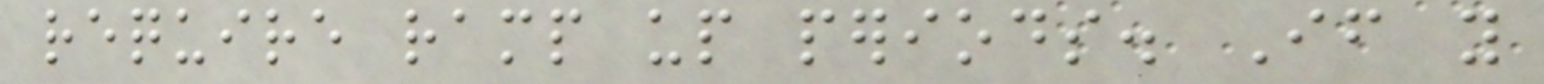require ramp up periods. If you
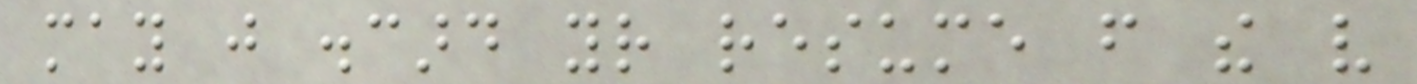may just discard your resume from the very
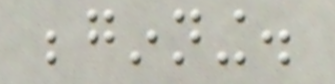beginning.
